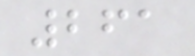261
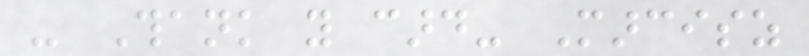- Thank you card- Marcisz
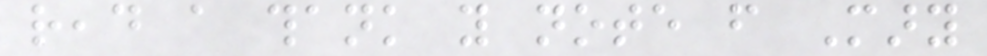read a thank you note from Mary
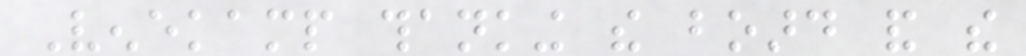Venekamp thanking the board and the
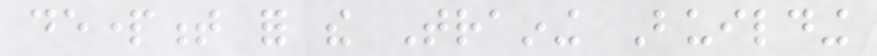department for the Training Building
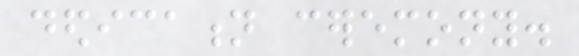dedication ceremony.
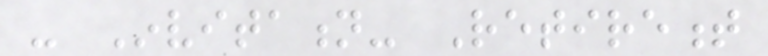- Invitation- Retirement
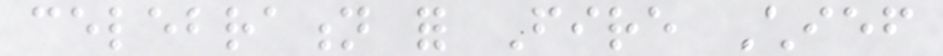celebration for Fire Chief
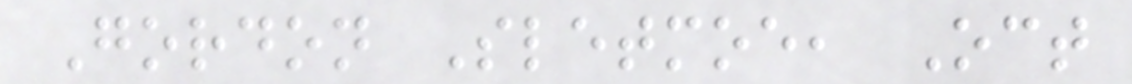Gordon Sletmoe, Oct
